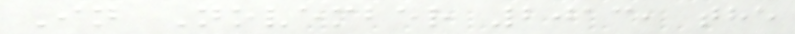In November 2013, the
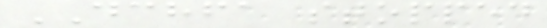DCHFA stopped
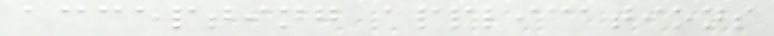accepting applications
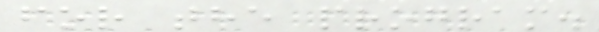for the program.
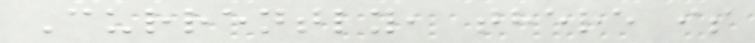Currently, there is
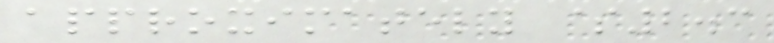approximately $2.3
